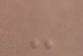-
